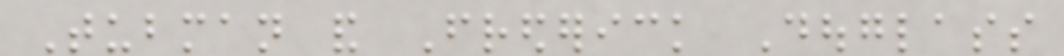Tubman and Frederick Douglass
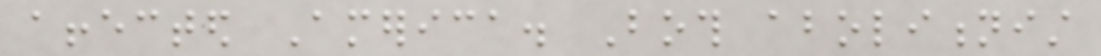affected America. Both abolitionist
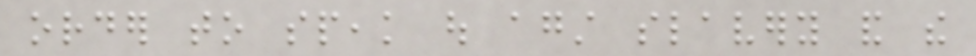order to speak out against slavery and the
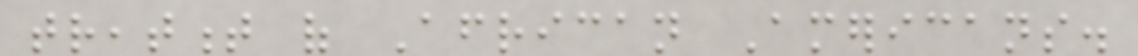treatment of African Americans.
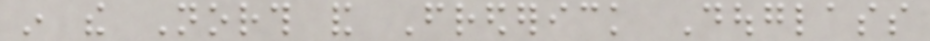in the North and Frederick Douglass
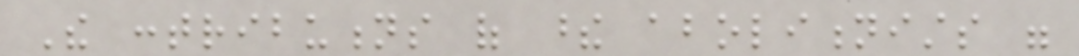The contributions of these abolitionists were
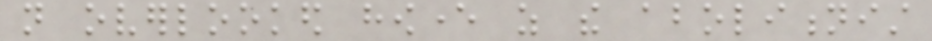not overlooked however as the abolitionist
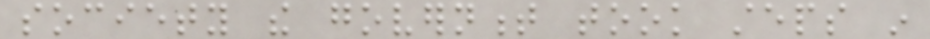society the government took steps in
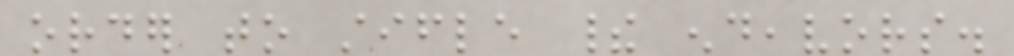order to stifle their endeavors.
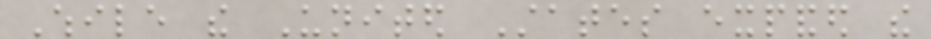While the United States expanded the
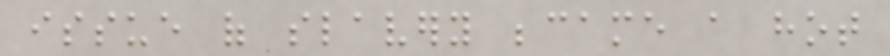issue of slavery became a hot
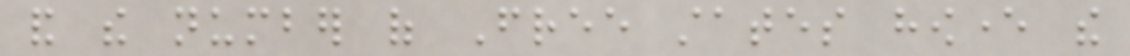and the number of Free states however the
